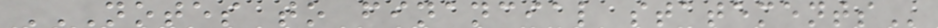NOTES TO FINANCIAL STATEMENTS
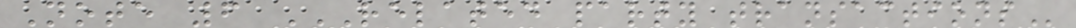Note 6 RELATED PARTY TRANSACTIONS
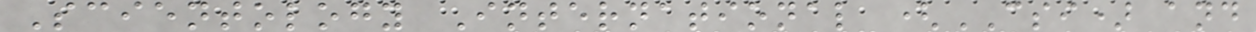Scientology International (CSI) and
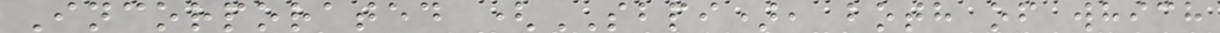Incorporated (SBPI), both of which
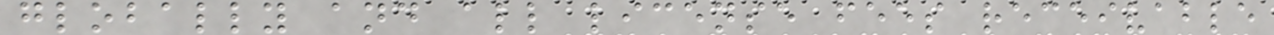globally and all license fees receivable
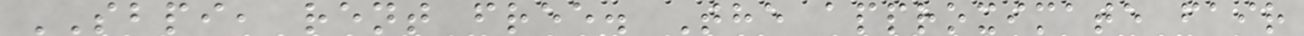SBPI, rent free. The approximate fair
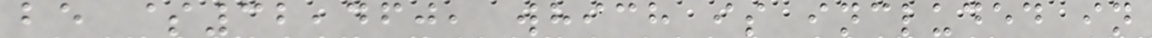be $32,460, which is included in
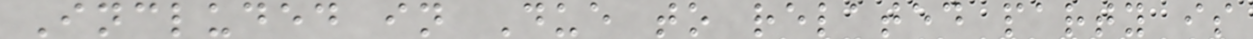Included in Due to related party is
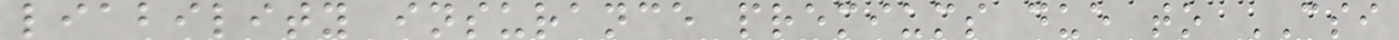liability insurance premiums due to CSI
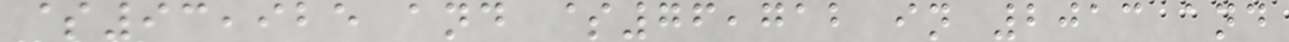$93,925 and $76,712 in 2013 and
